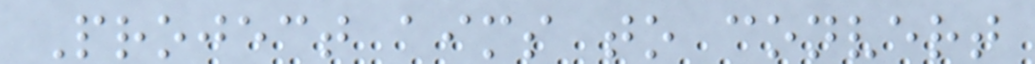Project aims to convert
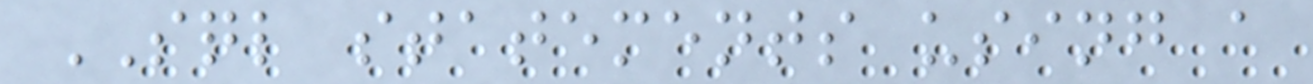SQL statements using a
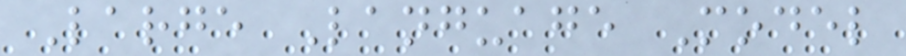Large Language Model
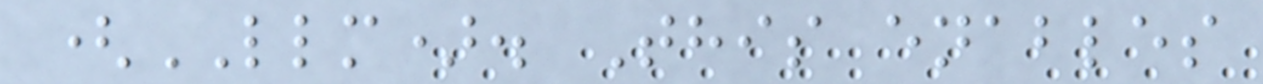(LLM). This enables
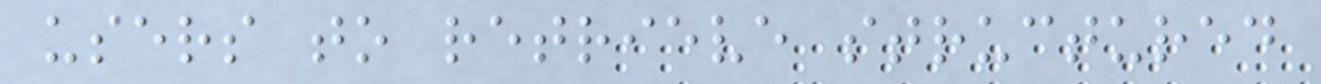users to retrieve structured
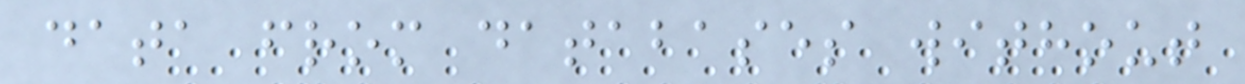data from databases without
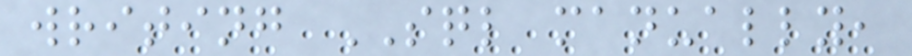writing SQL manually,
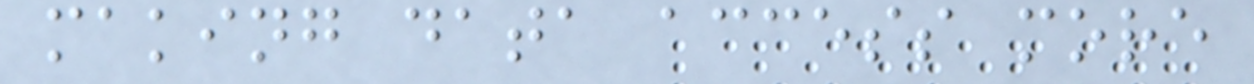making data access more
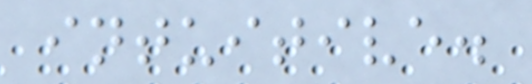intuitive.
